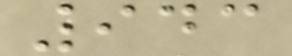943
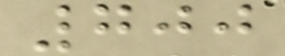700
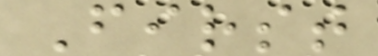First
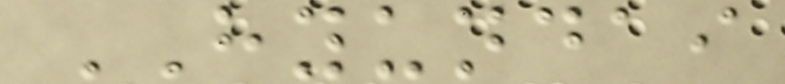HYUNDAI
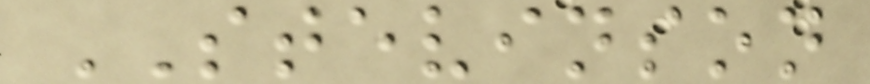STEVINSON
